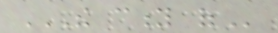THE CITY OF
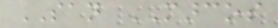SAN MARCOS
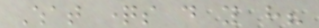What questions do you have?
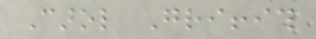Carol Griffith
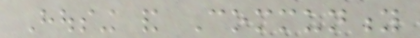Housing and Community
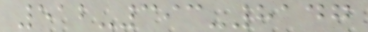512-393-8147
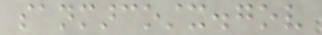sanmarcostx.gov
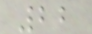22
